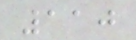110
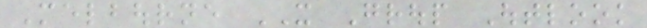Melbourne IT Group Outlook
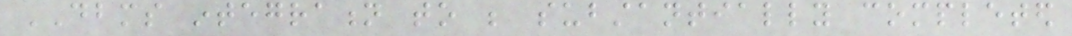DBMS integration to be substantially completed
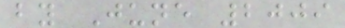by June 2009
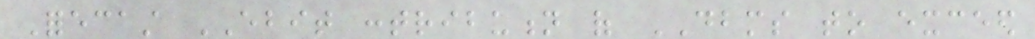Forecast EBIT contribution of DBMS to exceed
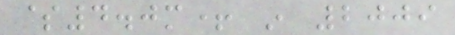$4.0m+ in 2009
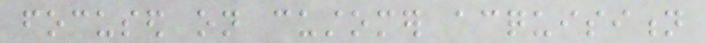focused on customer acquisition
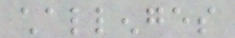challenges
